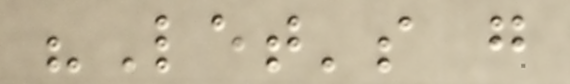"Let's go
